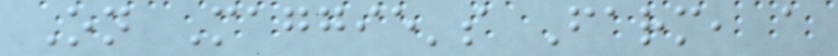On Maggie's Farm, a
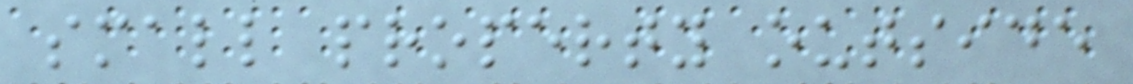small property outside
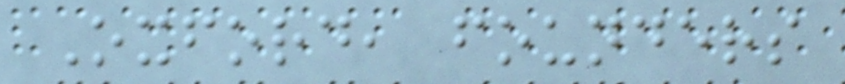Oxford, founders
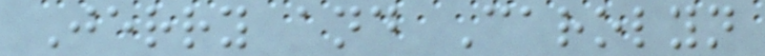Jerry and Carolyn
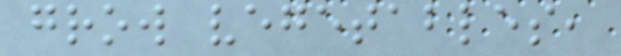grow vegetables,
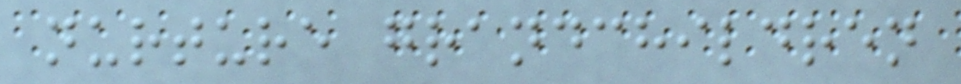nurture grandchildren
